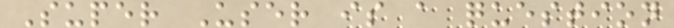Super User is a question
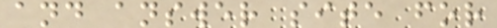and answer site for
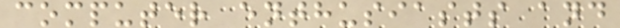computer enthusiasts and
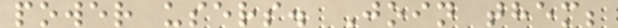power users. Join them;
